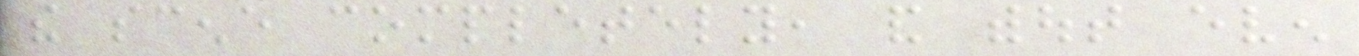the scene completely, and without even
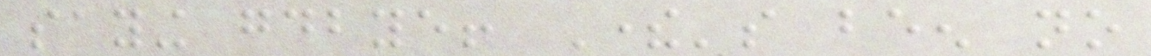saying goodbye! There's been no
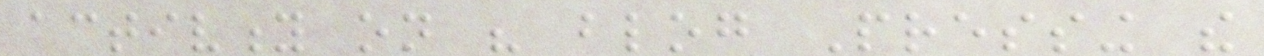activity on his blog Pressing the
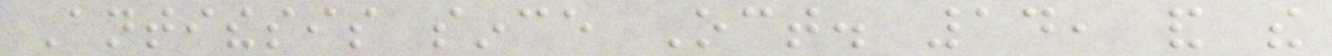Antithesis since Oct. 14, and the
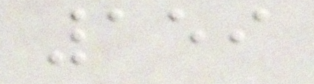159
